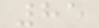85
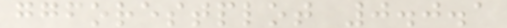ggforestplot 0.0.1
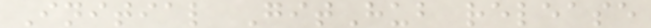Initial GitHub release
